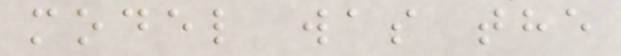model was the
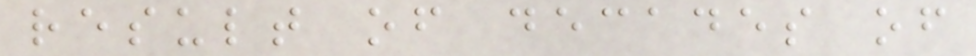result of decades of
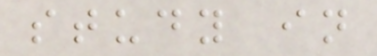study in
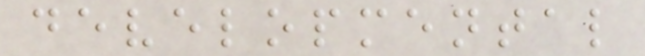developmental
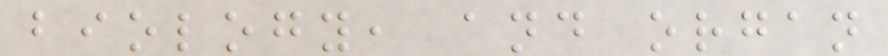biology, and organ
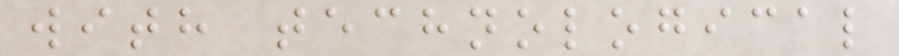with technological
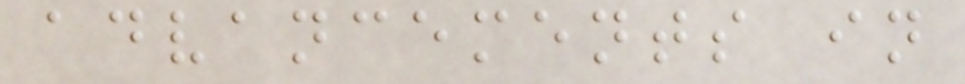advancements in
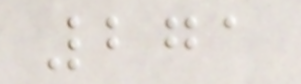271
